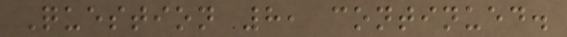Question 8, continued.
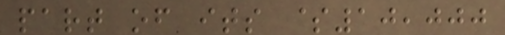part of its $10,000
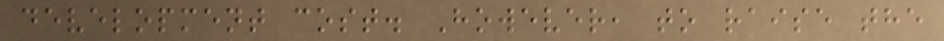development cost. However, to raise the
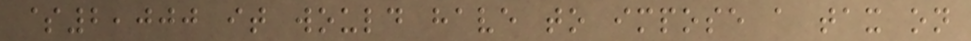$2,000 it would have to impose a tax on
